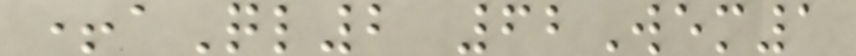+aQl2 62Wem1
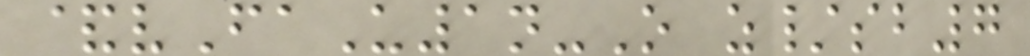&vFaU1n-O z/sb7
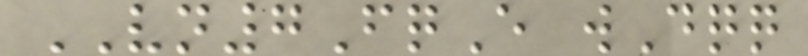VN7FqE wDqq
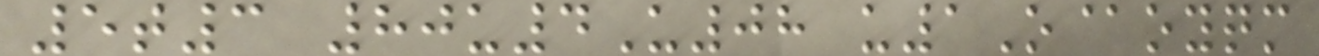5t3 80u4U08 u1O@oyqm
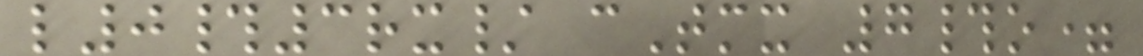l0#3rx/ cTmx 7#o=
